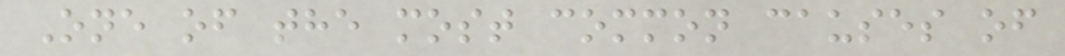One of the most common causes of
